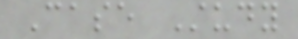Case Study
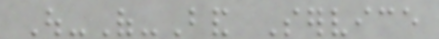Out-Of-Band Service
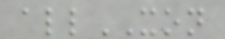allXON
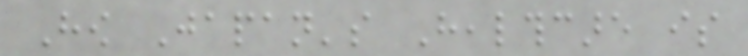How Japan's Healthcare is
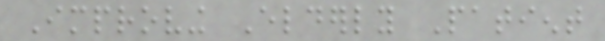Improving Elderly Patient
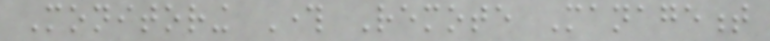Monitoring Through Remote Management
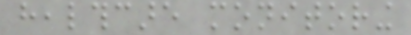healthcare monitoring
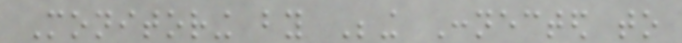Monitoring by Being Connected to
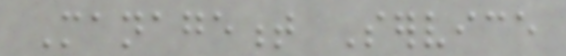Management Service
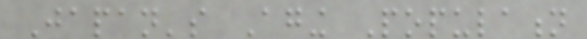Japan's Aging Population
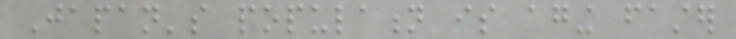Japan's population is aging faster
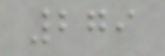279
